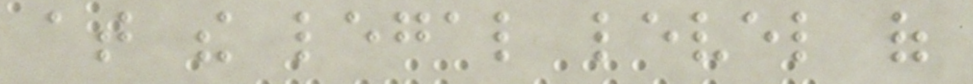at the legal level of
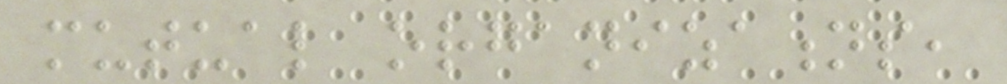mutual organizations,
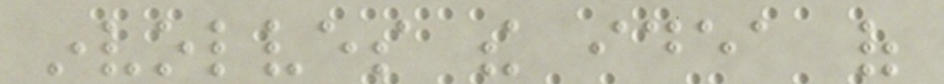involves the idea of
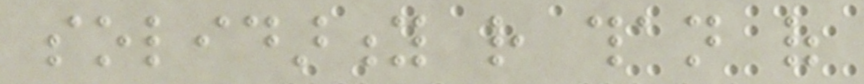solidarity rather than of
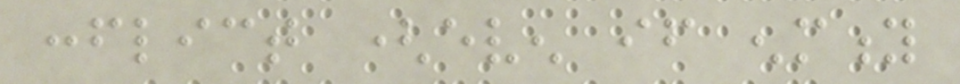conflict (even if enmity
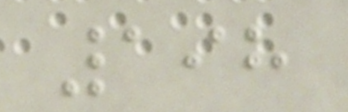198
